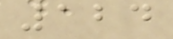124
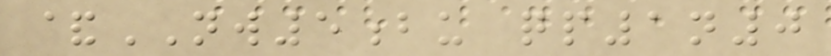&NW5bu qp1n0
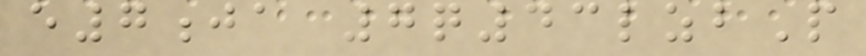e7ja 7q43lzbP
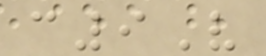c9V
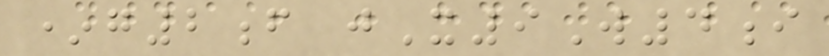*g2f jX9W4i
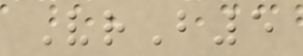VrB5
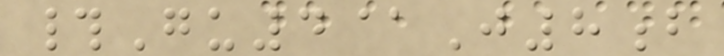#Gu4@J8b
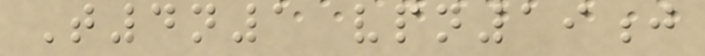T4n1 vpn19j
